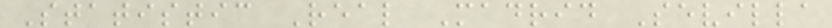Statistic Real Madrid Sevilla
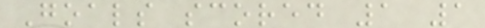Goals scored 1 1
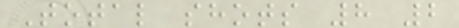Total shots 8 2
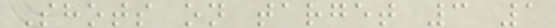Shots on target 3 1
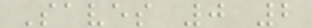Saves 0 2
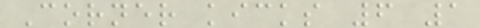Corner kicks 6 1
